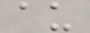au
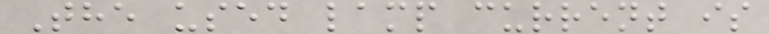The used lamp current is
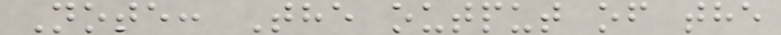Note: The output of the
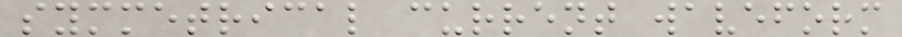symmetrical current waveform
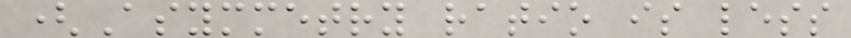(Asymmetry ratio is less
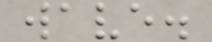wave.
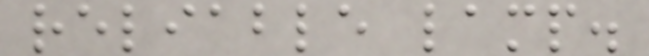reliable lamp.
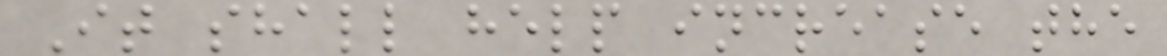It shall help increase the
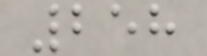258
